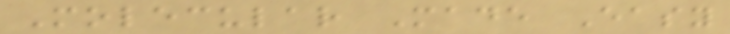Molecular Made Easy
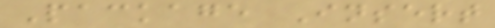Package Insert
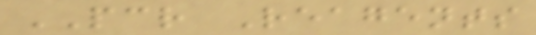PCR Reagents
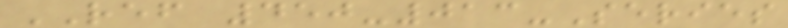REF 450-013-Series
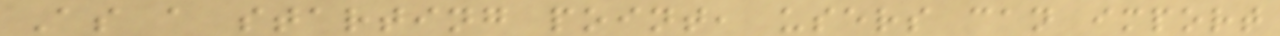As a starting point, users can import
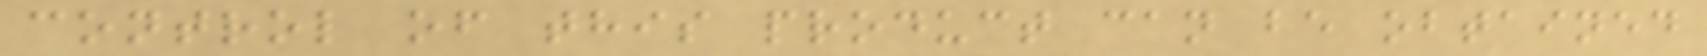control of this product can be obtained
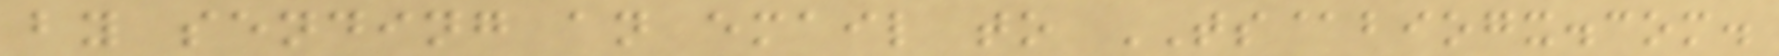by sending an email to TS@biogx.com.
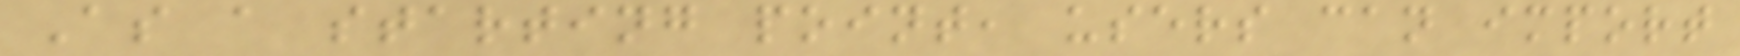As a starting point, users can import
